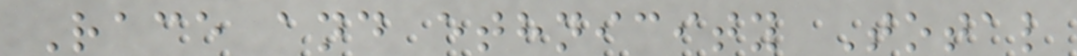Race and ethnicity Total
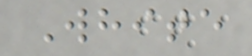White
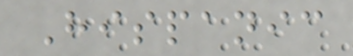Hispanic
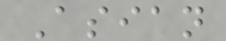Asian
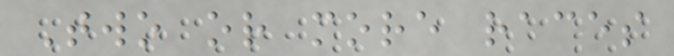Two or more races
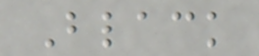Black
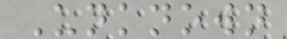Unknown
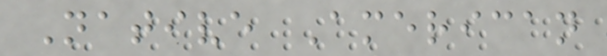Native American
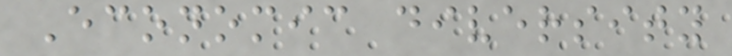Economic diversity
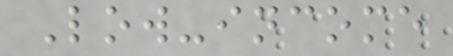Low-income
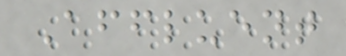Affluent
